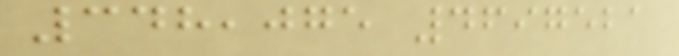348,075 4697521
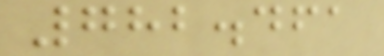782.461
